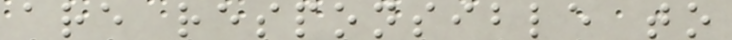are responsible to
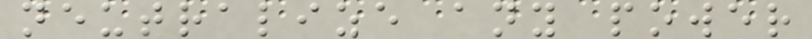neutralize any power
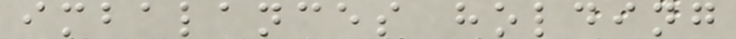imbalances holding
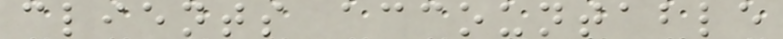clients accountable
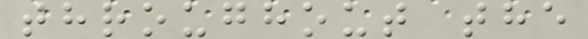throughout the
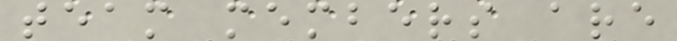team members are
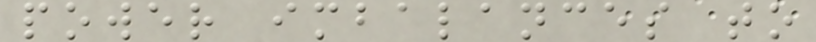power imbalances to
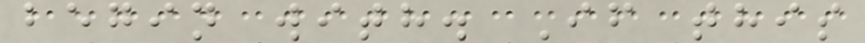begin with. If this
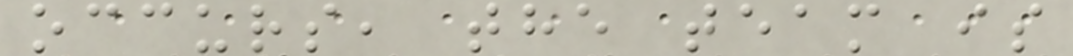occurs, the team is
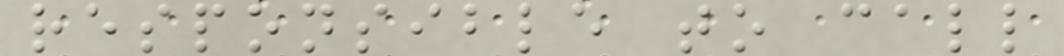responsible to call
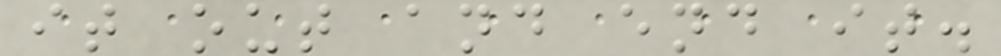it out and end it.
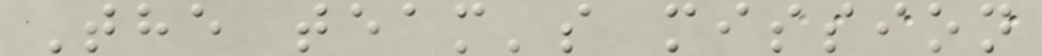The team's mission
